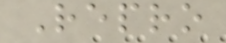Repro
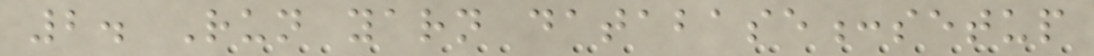2. Run yarn database:setup
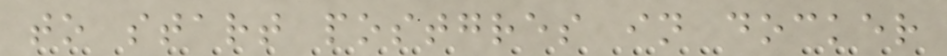to start postgres in docker
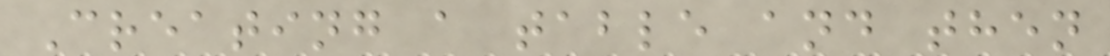Creating a table and then
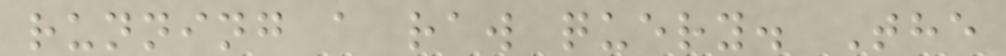running a raw query. The
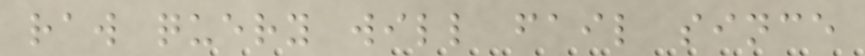raw query will fail since
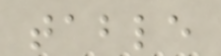table
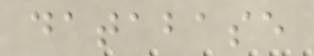database
